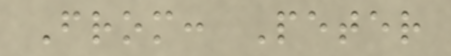From: Peter
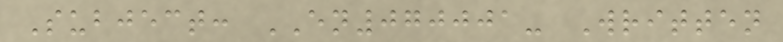Subject: EN070001- Written
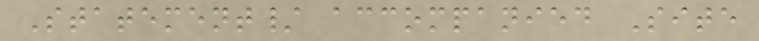Statement/ accompanied Site
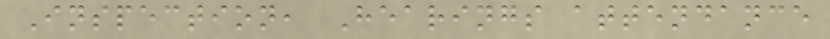Inspection, Hearings attendance
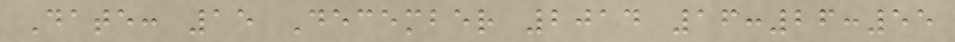Date: 15 December 2014 16:26:55
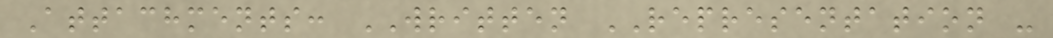Attachments: WRITTEN REPRESENTATION -
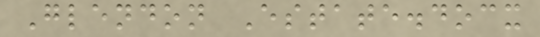Glendon Estate.docx
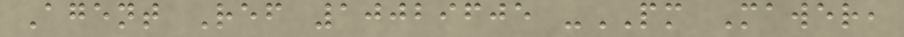Agent Ref 10029605 -PM Mawer,
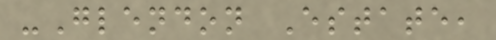-Glendon Estate,
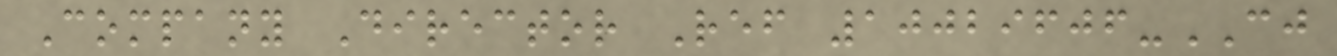Company Director Ref 10029606-CJ
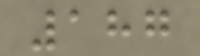187
